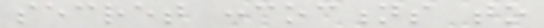secret concoctions to
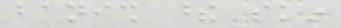banish these skin
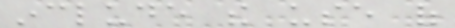include the use of
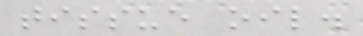tissue oil.
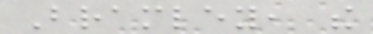Bramley, the
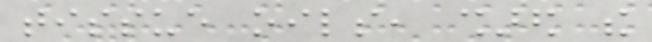tissue oils, shared the
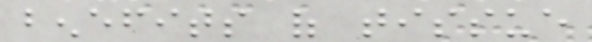benefits of tissue
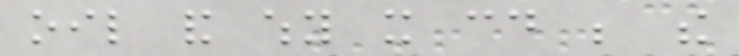oil and why it could be the
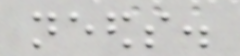needs.
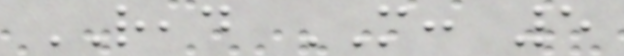READ MORE: 5
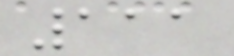111
